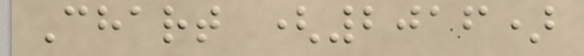Chart (2016)
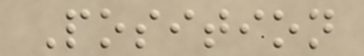Position
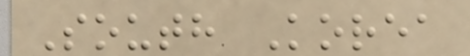South Korea
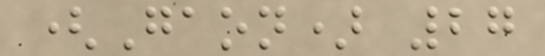(Gaon) 27
